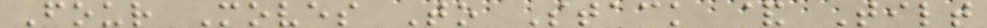Four Moves To Stack & Tilt
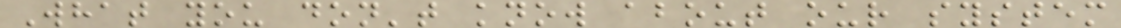What you don't know about our system
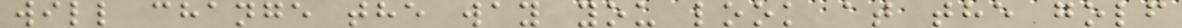will change the way you look at the golf
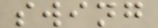swing
